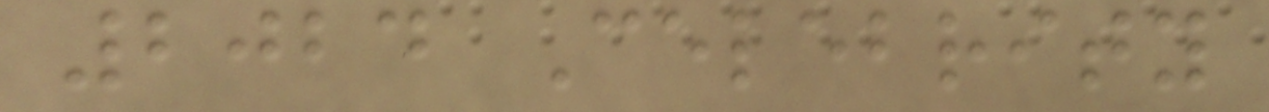2024 Celebrity
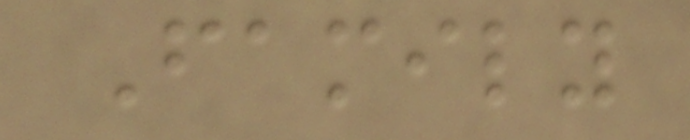Family
